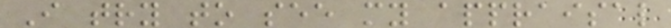I try to see my appraisal
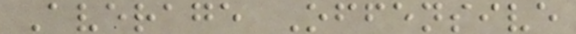Average Offensive
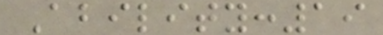Ability:19
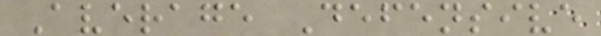Average Defensive
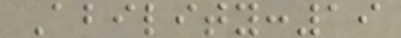Ability:19
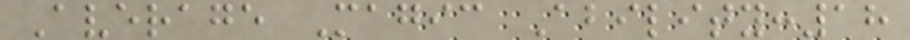Average Magic Ability:18
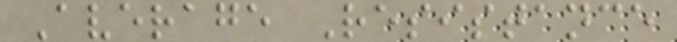Average Resistance
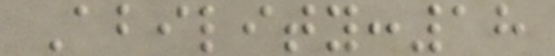Ability:18
